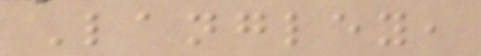Langley,
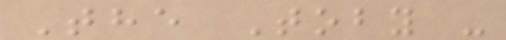The Toby -
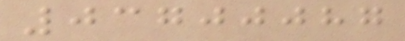03700087
